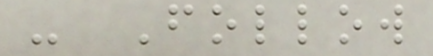- Follow
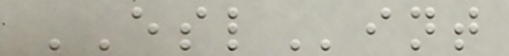ESLint
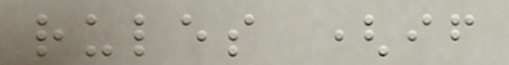rules (if
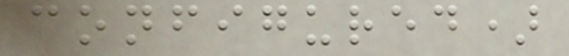configured)
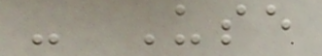- Use
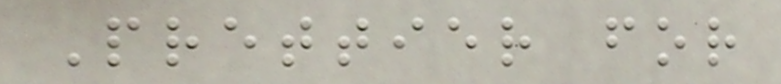Prettier for
